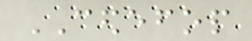CEDEFOP
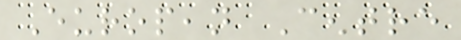European Centre
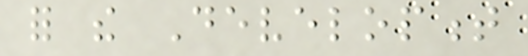for the Development
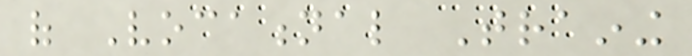of Vocational Training
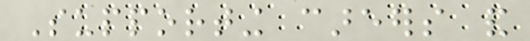Supporting careers and
